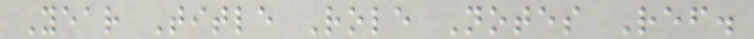Year Title Role Notes Ref.
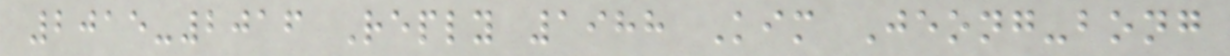2015-2016 Reply 1988 Kim Jeong-bong
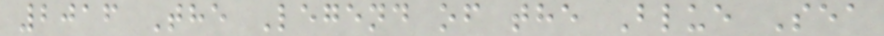2016 The Legend of the Blue Sea
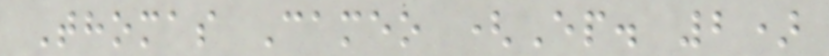Thomas Cameo (Ep. 2)
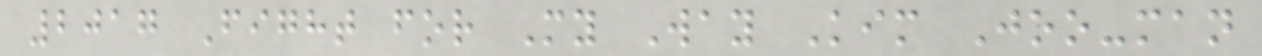2017 Fight for My Way Kim Joo-man
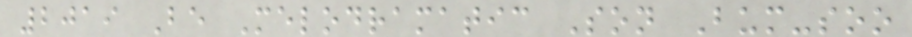2019 Be Melodramatic Son Bum-soo
